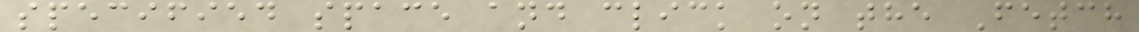specified space and click on the Fetch
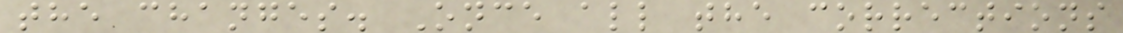the changes. Once all the corrections
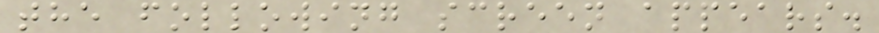the following screen appears.
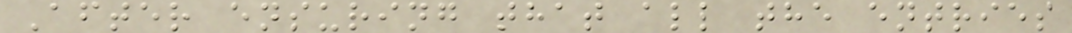After ensuring that all the entries
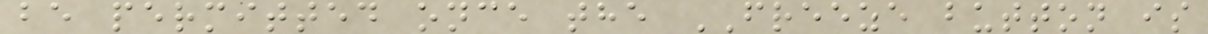be permitted once the FREEZE button is
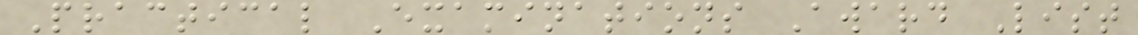Practical Examinations Award List
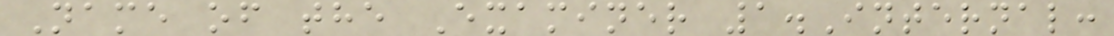Name of the Examiner 1.Internal:
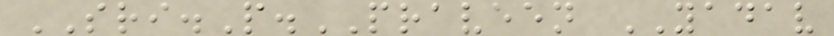SRI.P.PRAVEEN YADAV
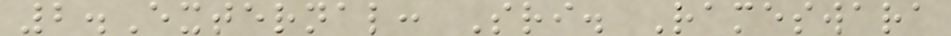2.External: Sri. Rameswara
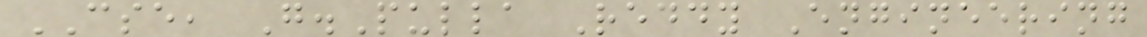CSE, G.Pulla Reddy Engineering
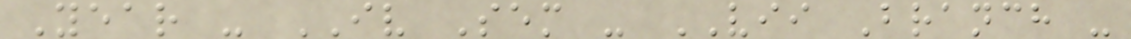Year - IV Sem - VII Branch -
